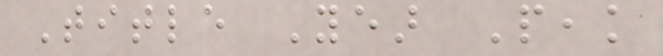Title Year Peak
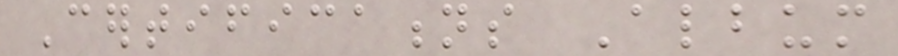Certifications Album
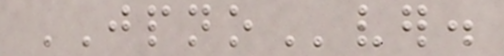JPNOver.
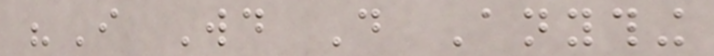"I Would Do Anything
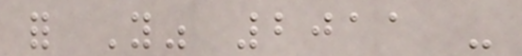for You" 2011 -
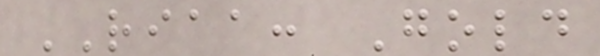RIAA: Gold
